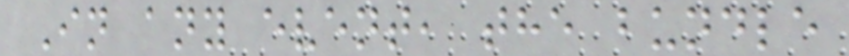In any event, the bundle
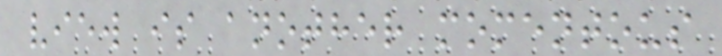view is another momentous
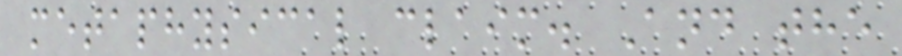metaphysical claim. And the
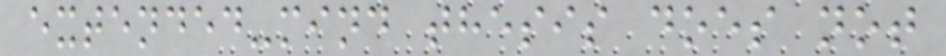extended-mind thesis does not
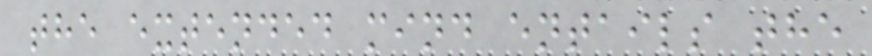the extended mind entails the
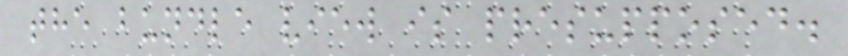the bundle view is presupposed.
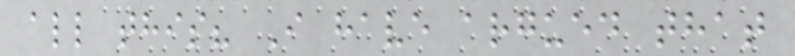all this? I have argued that
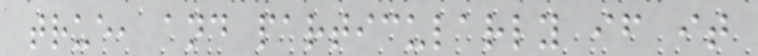true, and particularly if it
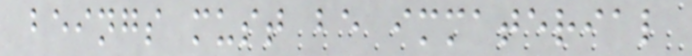beings must be immaterial
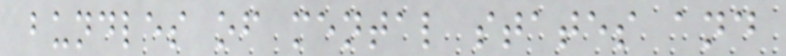bundles of mental states and
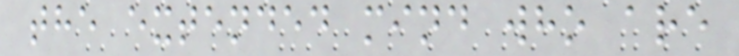the extended mind who are
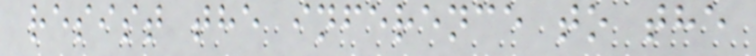resist the inference to the
